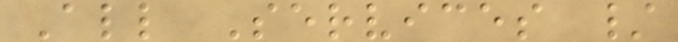All Services /
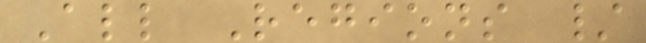All Regions /
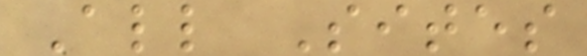All Sites
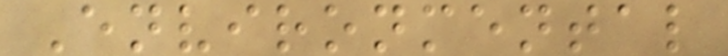Environmental
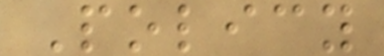Policy
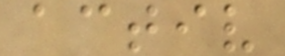activ
